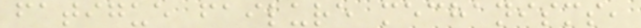fatigue failure mechanisms,
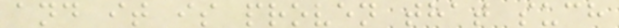and it is proven that such
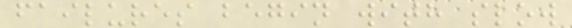failures begin with slow
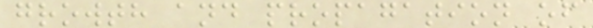growth and propagation of
